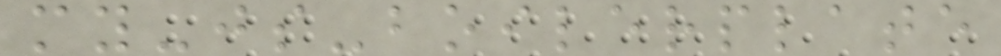my-js-boilerplate
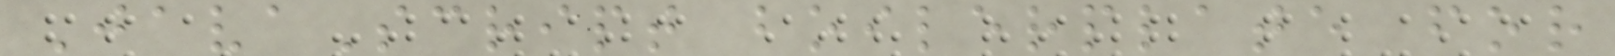JavaScript boilerplate for
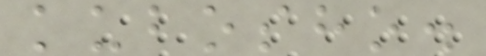kubosho.
